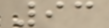93
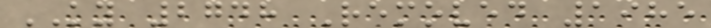KY 2748 Removed 1985
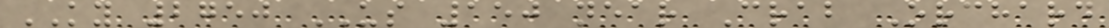KY 2750 US 150 near Crab Orchard
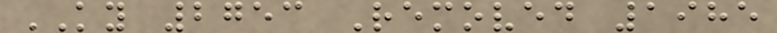KY 2753 Removed 1985
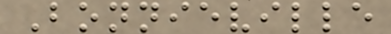Bonnieville
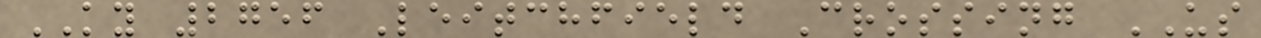KY 2756 Leitchfield Crossing US
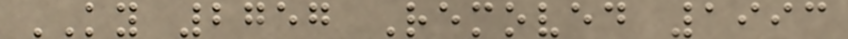KY 2757 Removed 1993
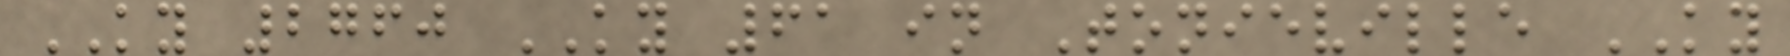KY 2760 KY 61 in Tonieville KY
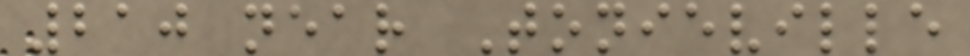210 near Tonieville
